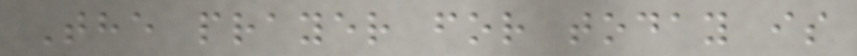The prayer for today is
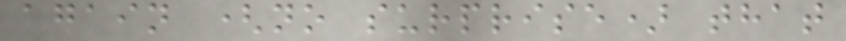again (no surprise) that
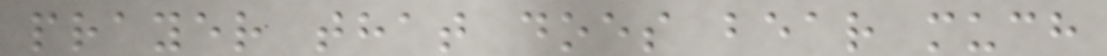prayer that does bear much
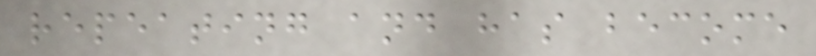repeating and has become
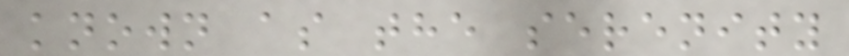known as the serenity
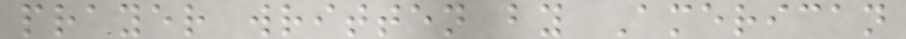prayer written by American
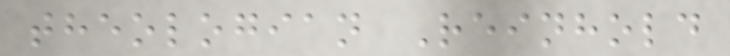theologian Reinhold
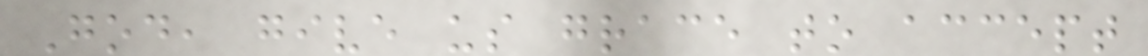God, give us grace to accept
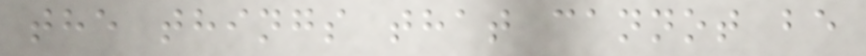the things that cannot be
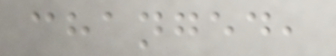changed,
